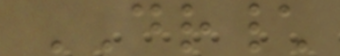DR\
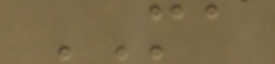MA
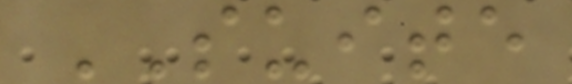SUITE
